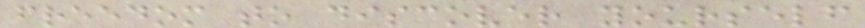freedom to discover yourself
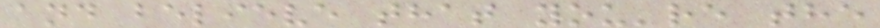and believe that you're the
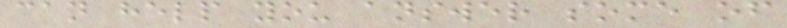can help you answer some of
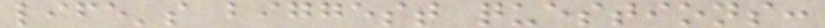life's biggest questions:
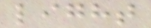light
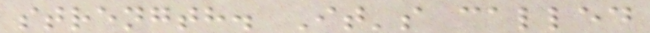strength. It's called
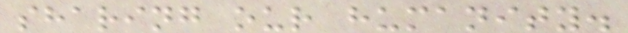sharing our humanity.
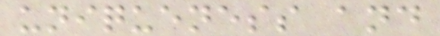uniqueness and
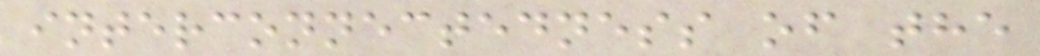interconnectedness of the
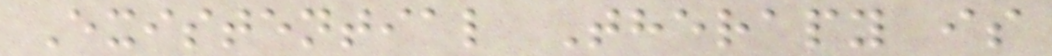Existential Therapy is
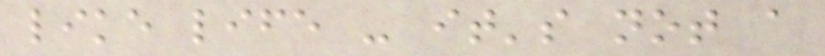like life - it's not a
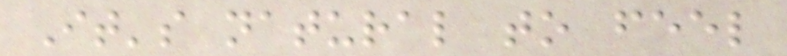It's natural to feel
